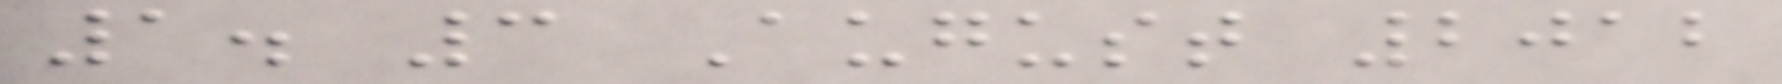1. 3 August 2012
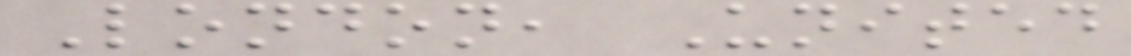London, United
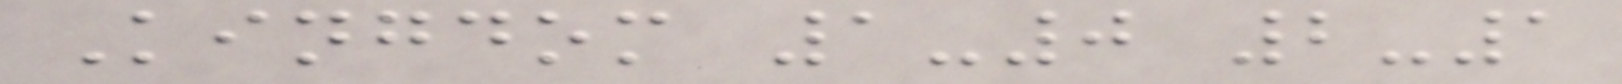Kingdom 1-0 2-1
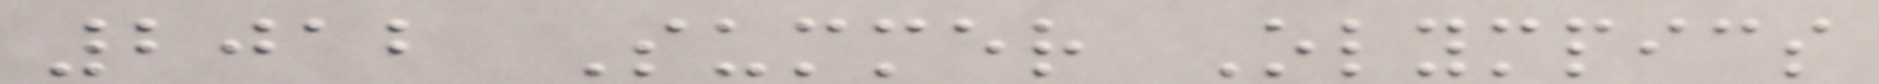2012 Summer Olympics
